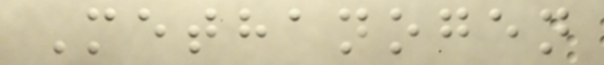Methanogen
